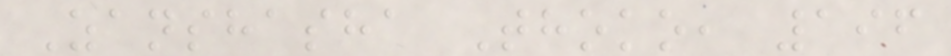Zanshasha Thoko, 196
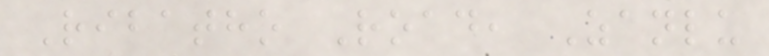Ribatho Road, Zanlu
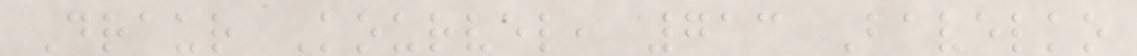Draur Kourvel, 713 Bavelko
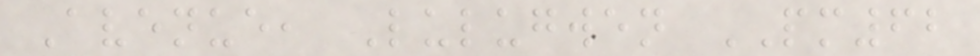Avenue, Lulugwen PM62
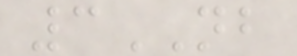3NB
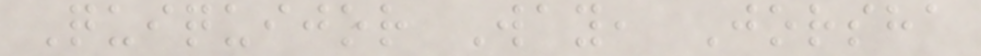Quiquijor Way, Jorsha
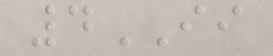4II
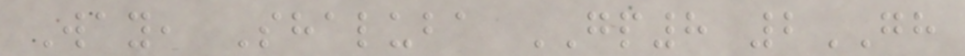Way, Shaluba GP8 2GH
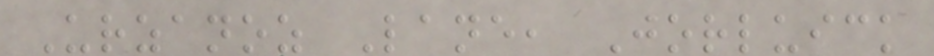Urzanoz Lane, Jorluick
